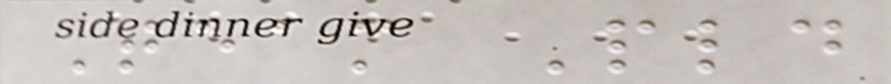Team Pld
